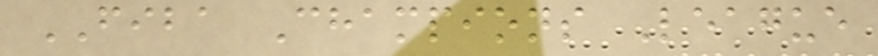FIBA Champions League
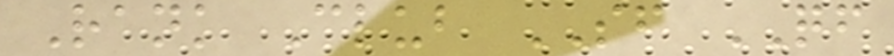Rank Club SF QF
